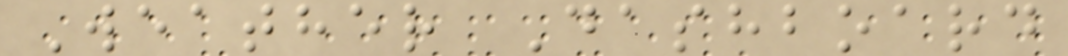Weather Dashboard
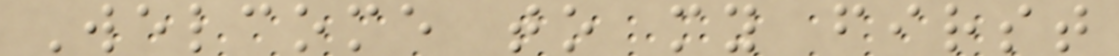Welcome to my first
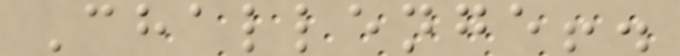Challenge!.
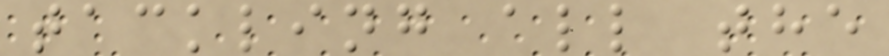tackling all the
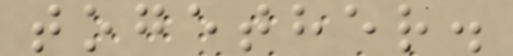together.
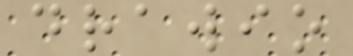drawio
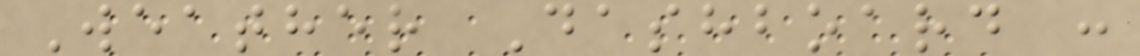Weather Dashboard :
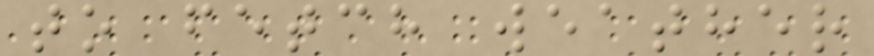to fetch weather
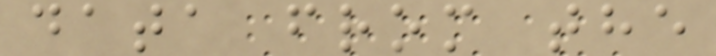data from the
